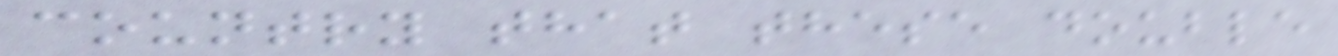country that these double
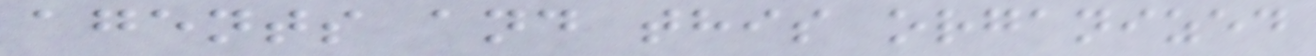agents and this organized
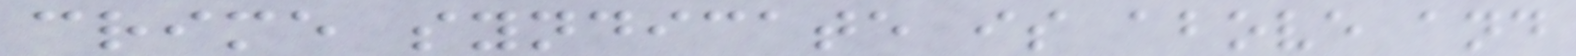crime syndicate is above and
